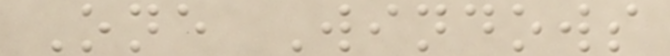One Windows
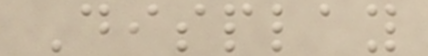Display
